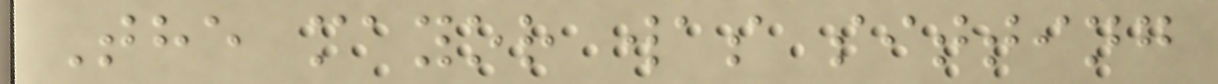The mayor was sitting
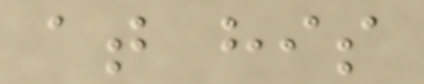at his
